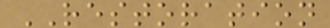RESTORATION
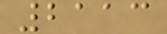2113
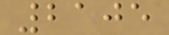2105
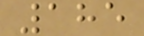185
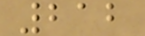212
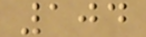104
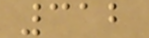312
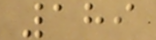189
